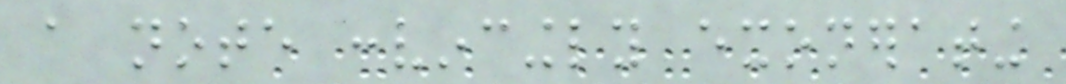a note convincingly exonerating
